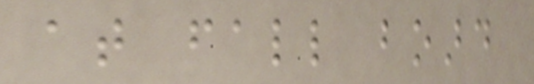at fall board
